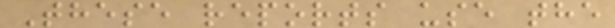These reports use the
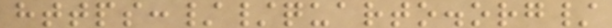https://quarto.org/
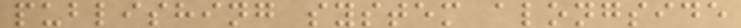publishing system alongside
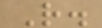R.
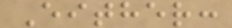Either:
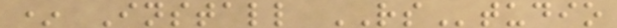* Install RStudio
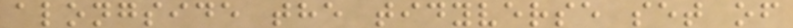alongside the tidyverse set of
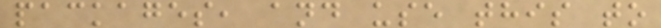packages, and use this to
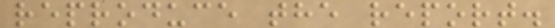reproduce the report.
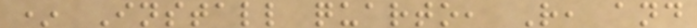* Install quarto, R, and
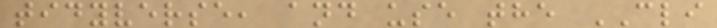tidyverse, and use the CLI
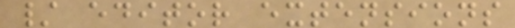/ editor extensions
